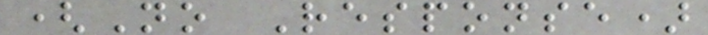(No Response)
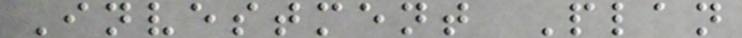Investment Plan
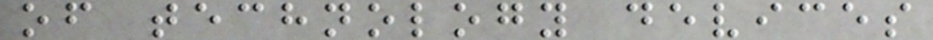of technology devices
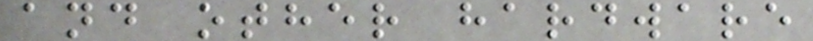and other hardware
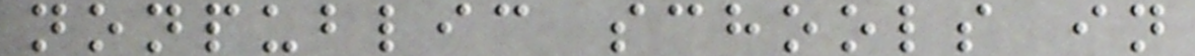nonpublic schools in
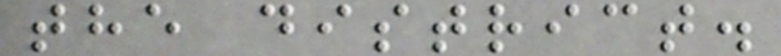the district.
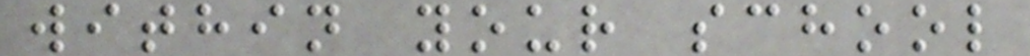within your school
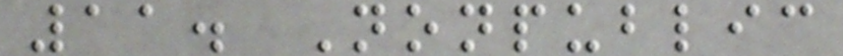11. Nonpublic
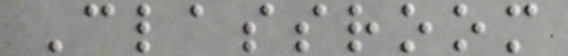Classroom
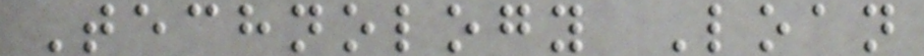Technology Loan
